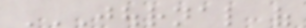JOURNAL OF
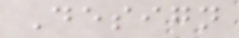Design
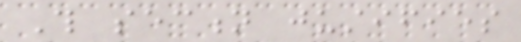This section justifies
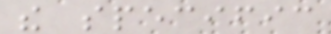the specific
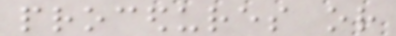procedures or
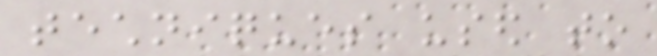techniques used to
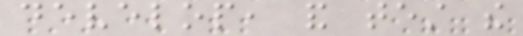develop, and test the
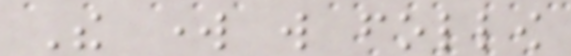The work will follow
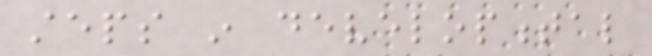steps in developmental
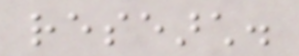research.
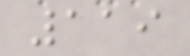119
